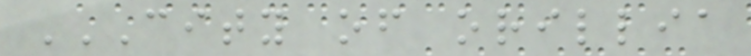CITY OF ORILLIA
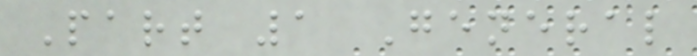Part 1 General
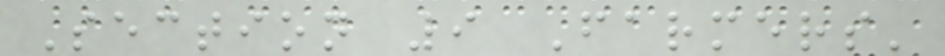Section 9 Farmers'
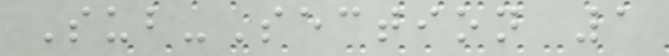Sub-Section 1
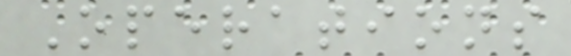Operations
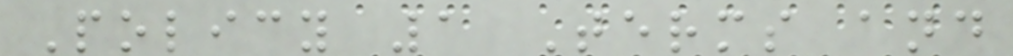Policy 1 Terms and
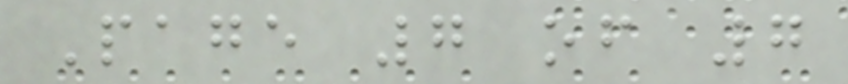Page 7 of 7
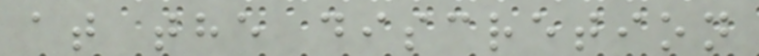at the discretion
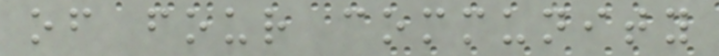of four community
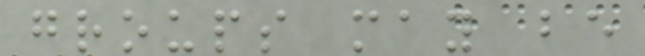groups may be
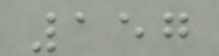157
